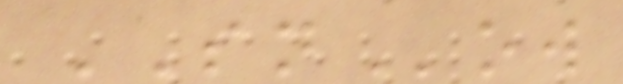SNow
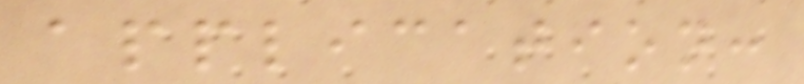application:
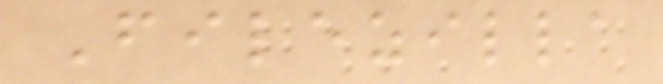Filezilla
